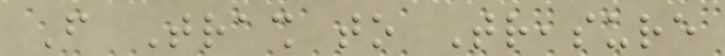From Trash to Treasure
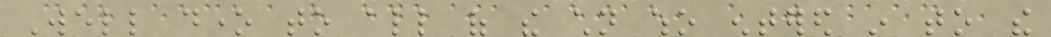Well done to all of the children who entered in to the
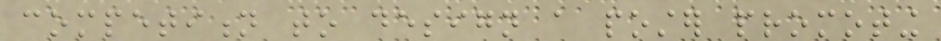competition to design a poster promoting
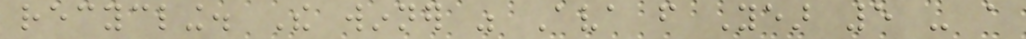recycling. The winner was Ava from Year 5 - a
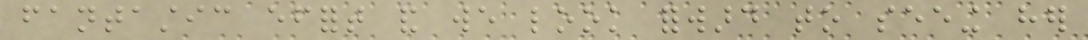fantastic effort and we look forward to seeing her
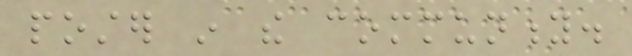poster in the community.
